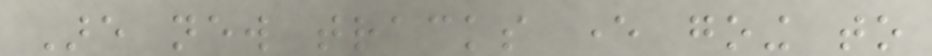Are new tracks ever going to
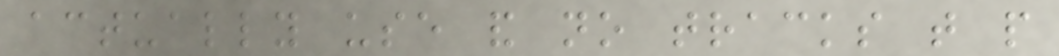actually use and no tracks that people
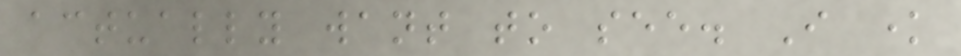actually want to see. I know
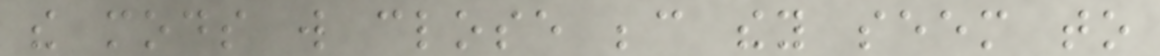the mods will close because they seem to
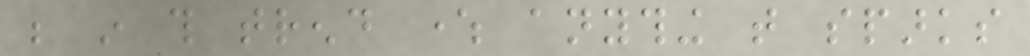be in this trend where anything that sparks
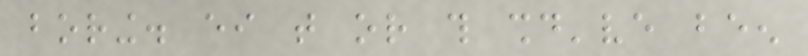boring. either that or this should've been
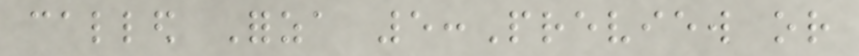called Forza 5:Preview or
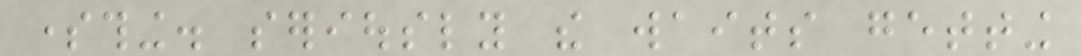something. seriously the waits getting
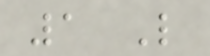1 Like
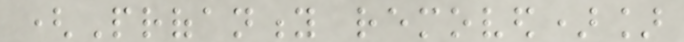(Profanity removed)]
